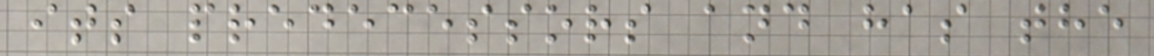its predecessors and has the
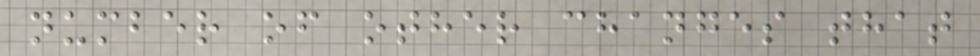number of other changes that
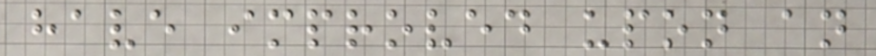have improved upon an
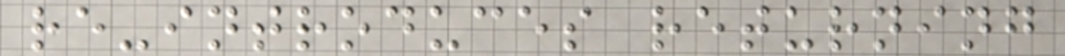re-introduces returning
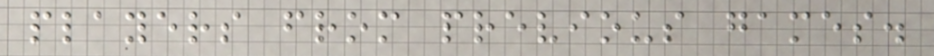players from previous games.
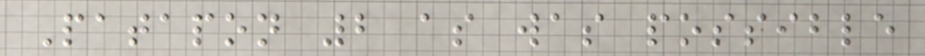Patapon 2 as was possible
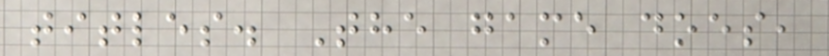titles. The game does,
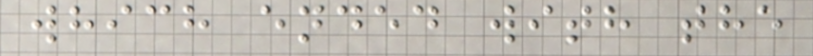which ended with the
